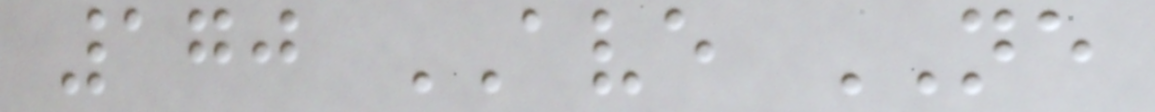170 AVE NE
